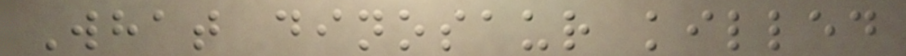What dinosaur killed
